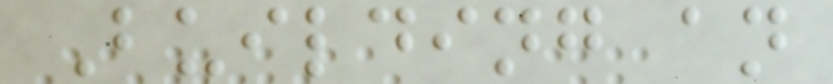Building an
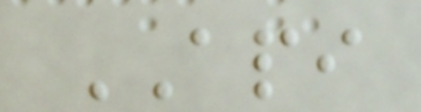API
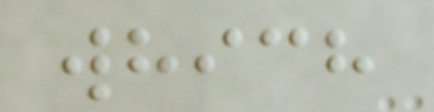which
